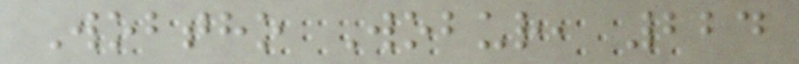Wobtho Wobur, 224
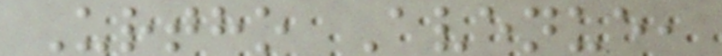Urtho Avenue,
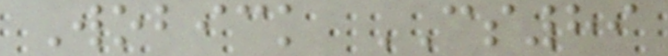Wobick CS89
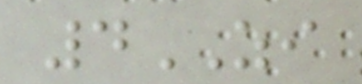4ZI
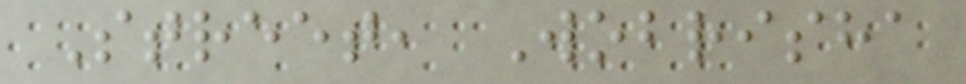Street, Wobrisha
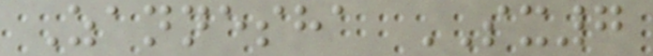Zannesha SX7
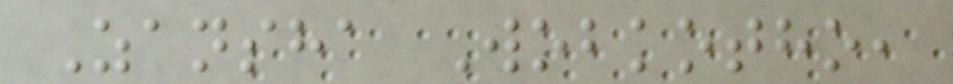Zansha Wobkotho,
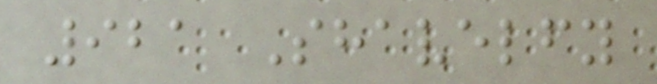921 Shavelfy
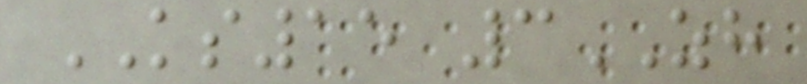KS15 3ZH
